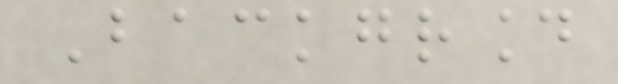Background
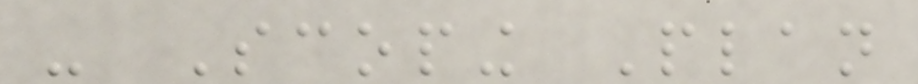- Scoping Plan
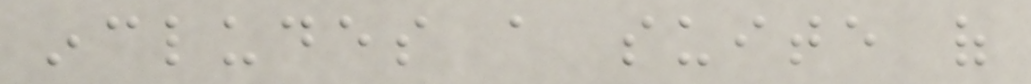includes a suite of
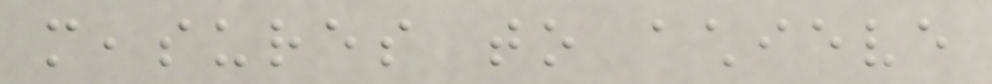measures to achieve
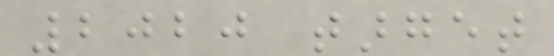2020 target
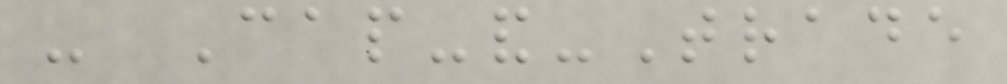- Cap-and-Trade
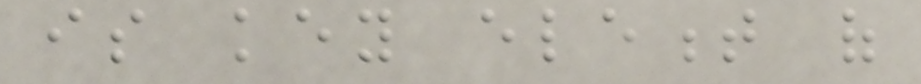is key element of
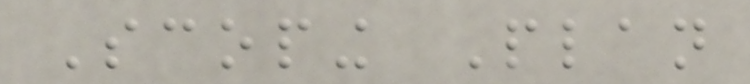Scoping Plan
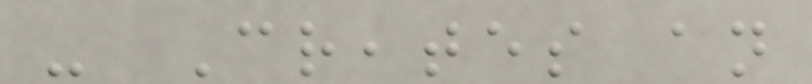- Creates an
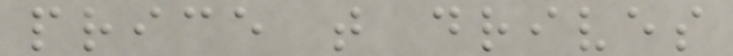price that drives
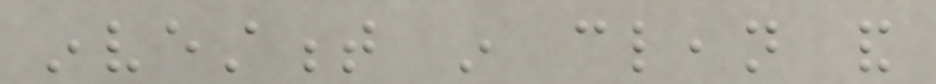investment in clean and
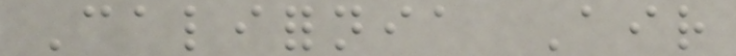California Air
